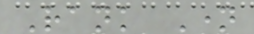Rank Name
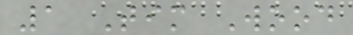1 Tim Wood
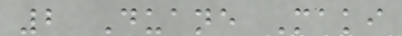2 Duane Maki
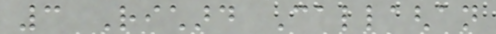3 Richard Callaghan
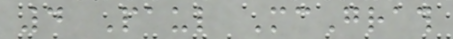4 Paul McGrath
